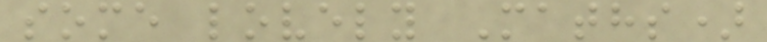some lovely Maths)
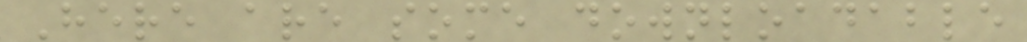Here are some downloadable
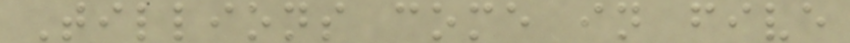Tillions come in five
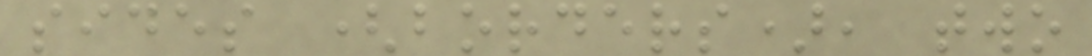sides (borders), two
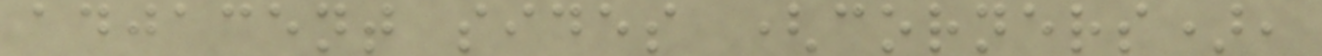adjacent sides (corners),
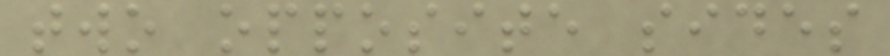two opposite sides
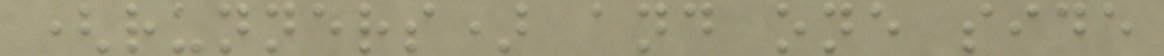(runners) and one side
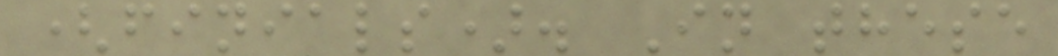(finials). In these
